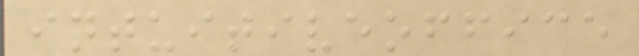intuitiveoffice
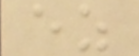ez
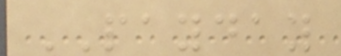PAYDAY
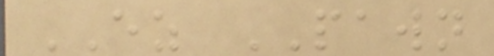EZ PAWN
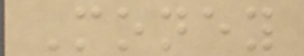Money
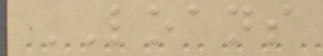LOANS
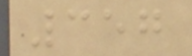357
